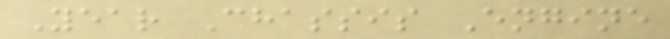Year Chassis Engine
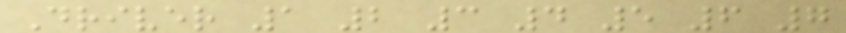Driver 1 2 3 4 5 6 7
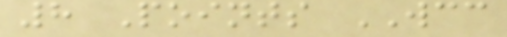8 Points WCC
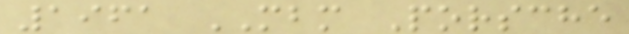1961 MBM Porsche
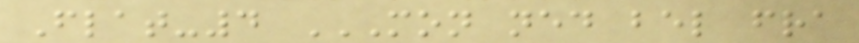Flat-4 MON NED BEL FRA
